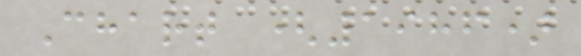Chart (1986)
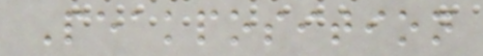Peakposition
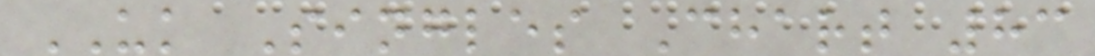UK Singles Chart 83
